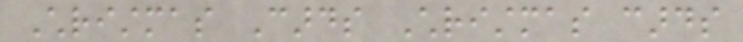Christmas Cards Christmas cards
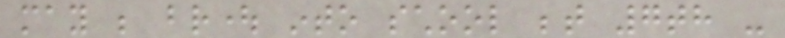may be brought into school between 7th -
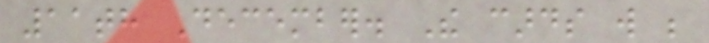11th December. The cards will be
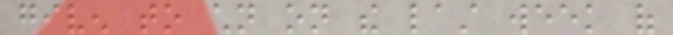given to children on the last week of
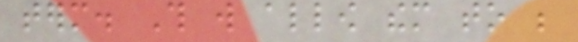term. This will allow them to be
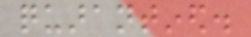quarantined.
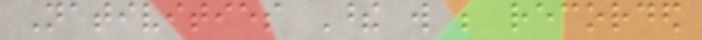Nativities These will be recorded
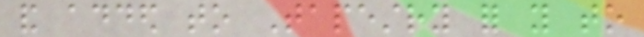and added to Tapestry for you to
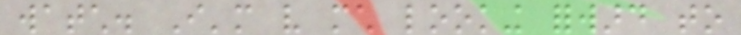watch. I'm very much looking forward to
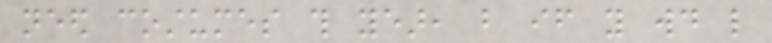need costumes this year, but if you would like
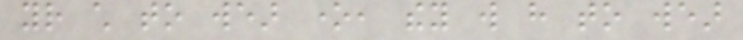your child to wear one, they will have to wear
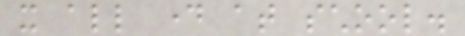it all day at school.
